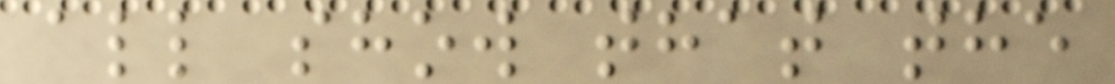all show that the
